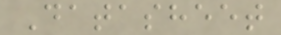Datasheet
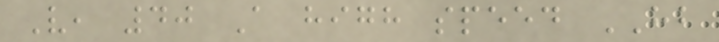V, 40 A high speed HB
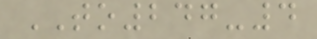TO247-4
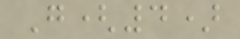G(4)
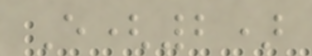E(2)
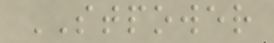STPOWER
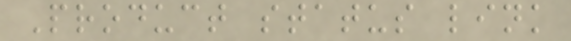Product status link
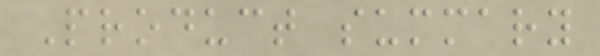Product summary
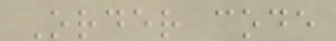Order code
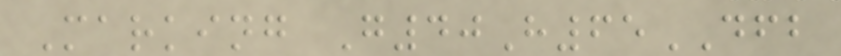Marking G40H65DFB
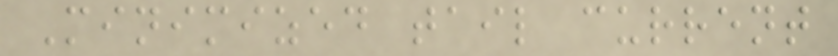Minimized tail current
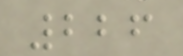226
